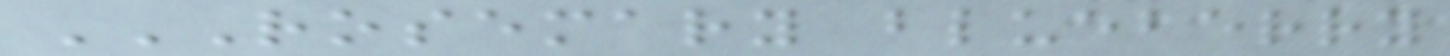ROSEMARY BLUEBERRY
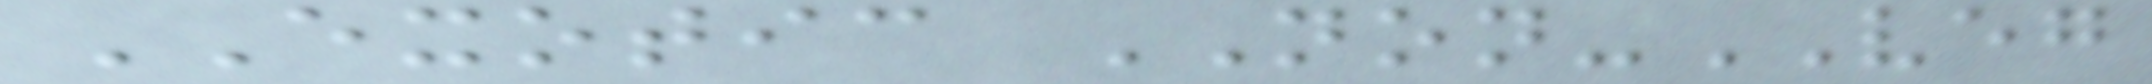EXOTIC NON-VEG
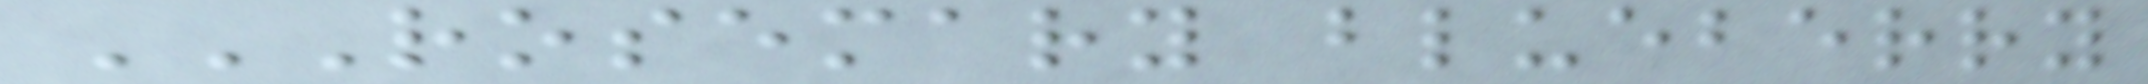ROSEMARY BLUEBERRY
